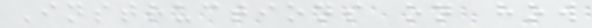Instructions on how
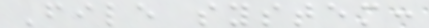File system:
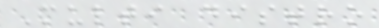Multi distro
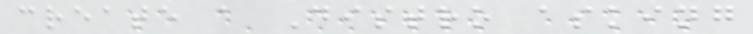create a Distro asking
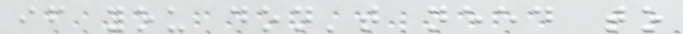if you don't need to
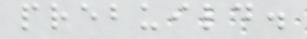prebuild.
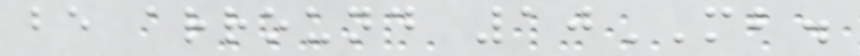be arround 10MB.
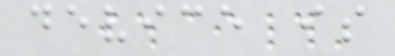device is
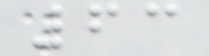63
